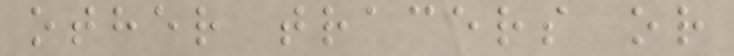other tracers or
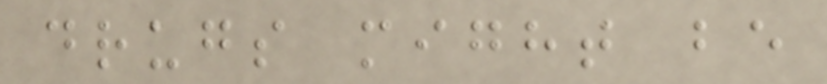drugs might be
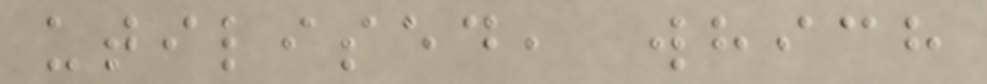utilised, which
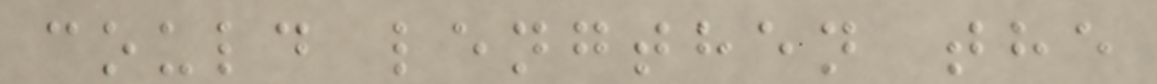could lengthen the
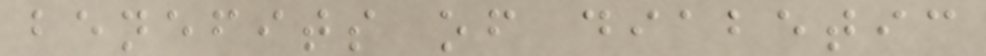benefits of diabetic
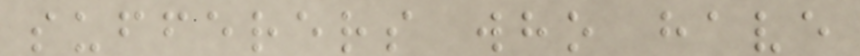sufferers who have
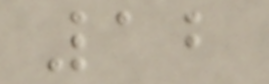12
